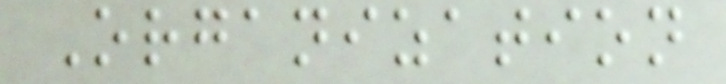Organization
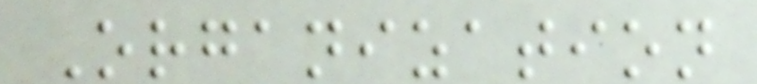Organization
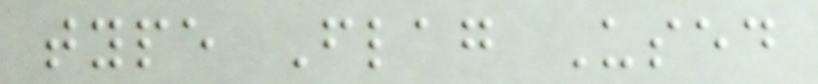type Flag Used
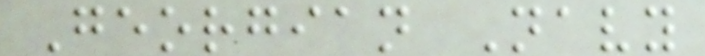Georgian Navy
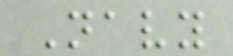Navy
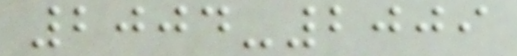2004-2009
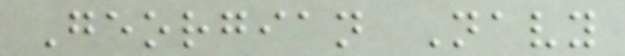Georgian Navy
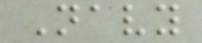Navy
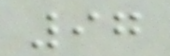97
